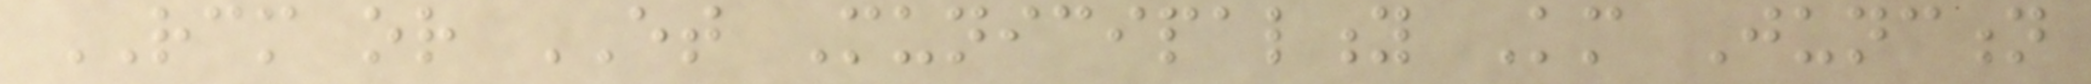RCM or ET Municipality Km Junction
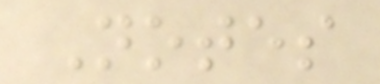Notes
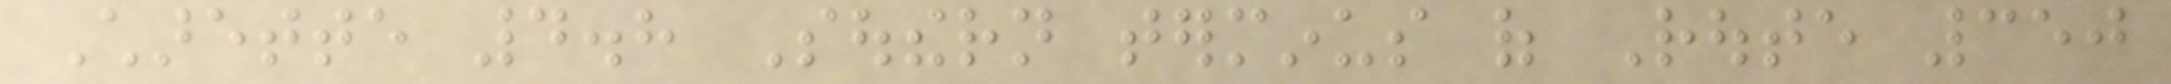Charette 4.8 Southern terminus of Route 350
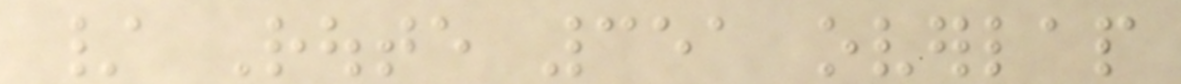/ Route 351 overlap
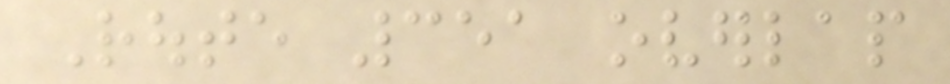Route 351 overlap
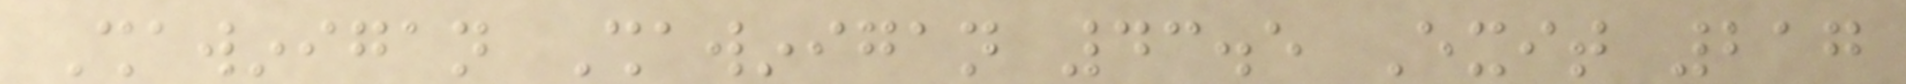Shawinigan Shawinigan 43.5 Exit 217
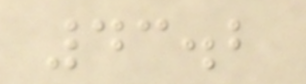43.2
